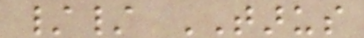// TARUS
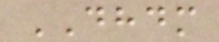DHDM
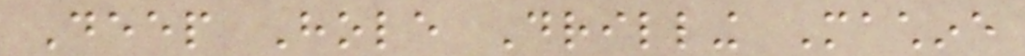Deep Hole Drilling Machine
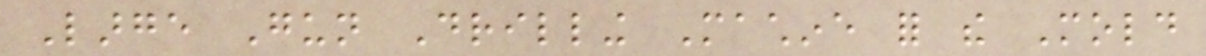Large Gun Drilling Machine for the Mold
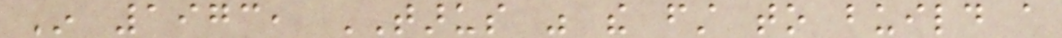In 1973, TARUS was the first to build a
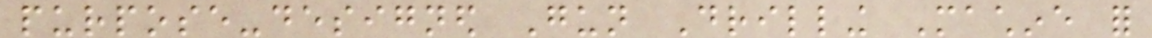purpose-designed Gun Drilling Machine for
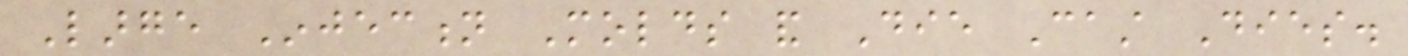Large Injection Molds and Die Cast Dies.
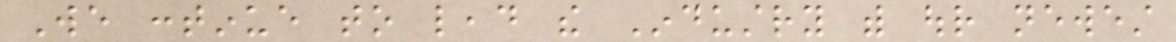We continue to lead the Industry with our newest
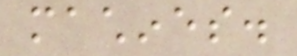machines.
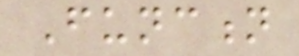Function
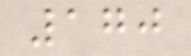170
